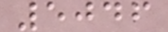5046
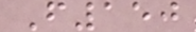F150
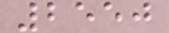2550
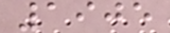1905
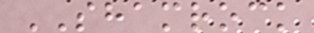SHAMROCK
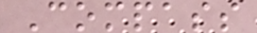Compass
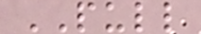PULL
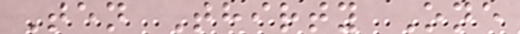Ten Thirty One
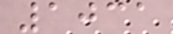1031
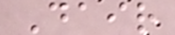Dair
